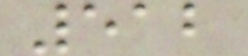512
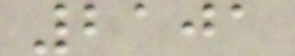2101
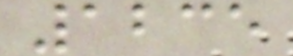1235
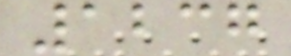1237
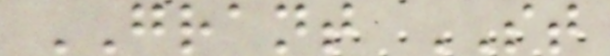GRANT ST
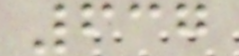637
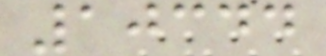10344
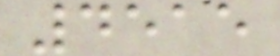4515
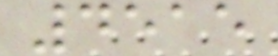4515
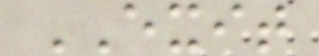EXIT
